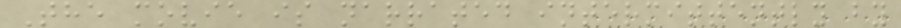The movie is narrated intermittently by
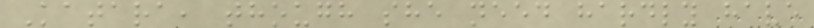Katara, though she need hardly have
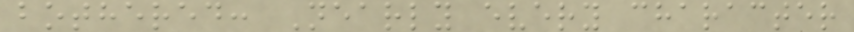bothered: Nearly every character
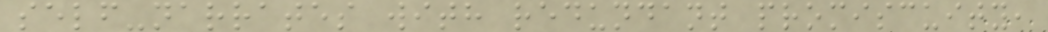self-narrates with redundant promiscuity,
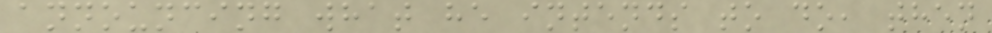announcing what he intends to do, then
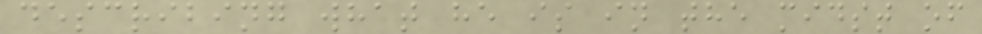describing what he is in the midst of
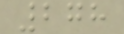278
